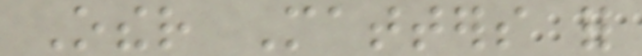Other Matters for
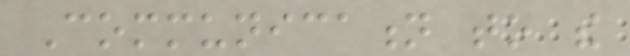Communication to the
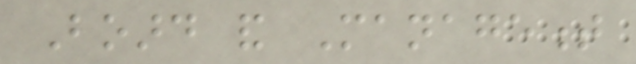Board and Management
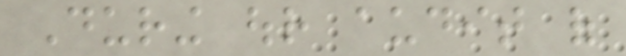During our audit of
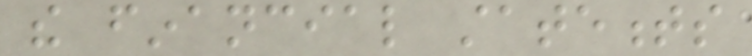the financial statements
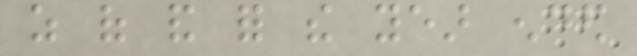as of and for the year ended
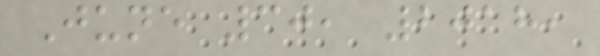June 30, 2018,
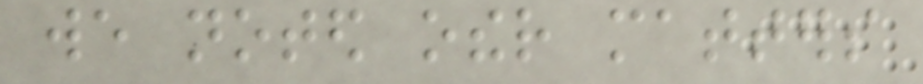we noted other matters
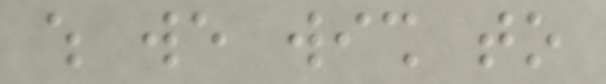which we wish to
